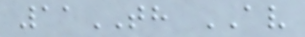11TH AV
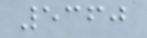5360
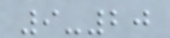9-20
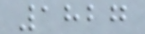1827
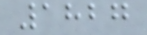1827
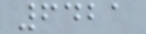6421
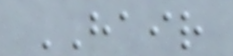HAIR
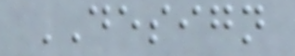DESIGN
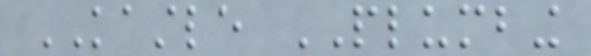KASTLE PLUMBING
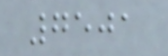7501
